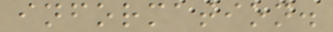information.
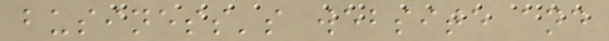business's website and
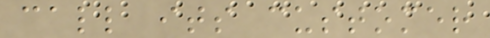call its customer
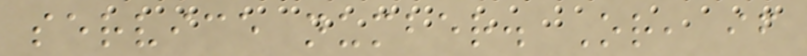service number. Or, if
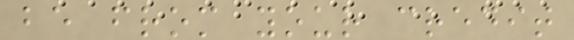be from your credit
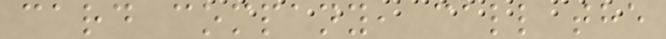card company, call the
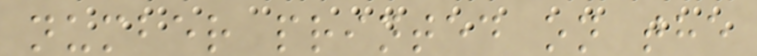number printed on the
